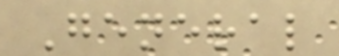General
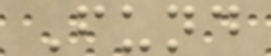Fund
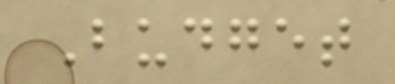Budget
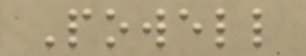Powell
